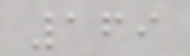169
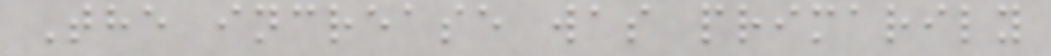The increase was primarily
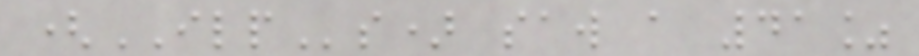(ILPs) saw a 41%
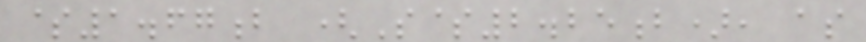$1.67b (S$2.25b), as
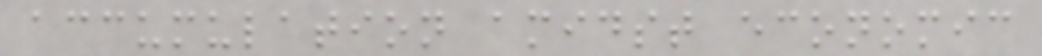accumulation amidst economic
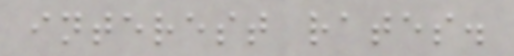interest rates.
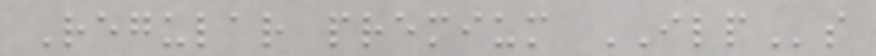Regular premium ILPs
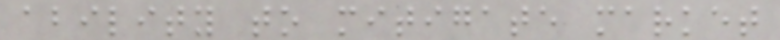ability to mitigate market
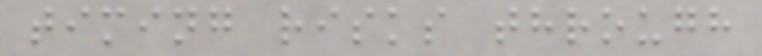timing risks through
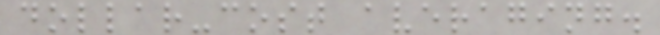dollar-cost averaging.
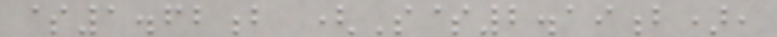$1.62b (S$2.19b),
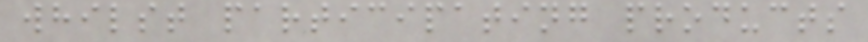whilst participating products
